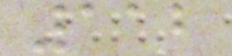112
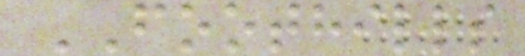FOOTHILLS
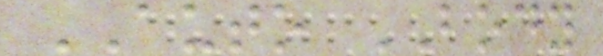AUTO BODY
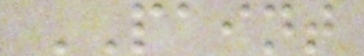PAINT
